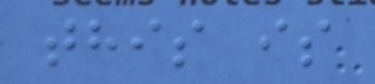this is
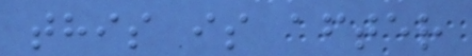this is after
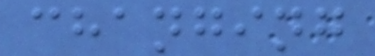changing
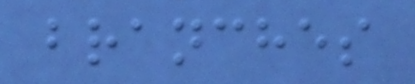branches
